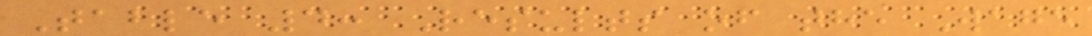Table 4: Results of the Wage
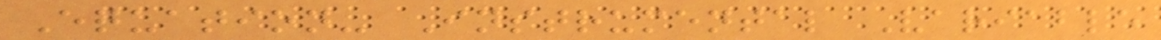Equation- Instrumental Variable
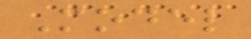Model
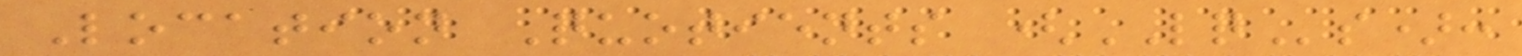Location Quotients (LQs):
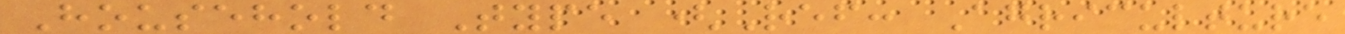Household Type (Ref: Agriculture
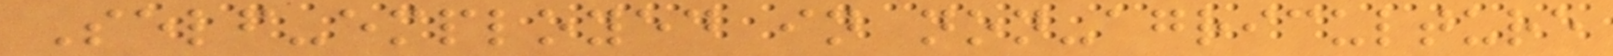Self-employed in non-agriculture
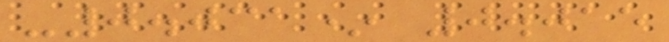-0.031* 0.015
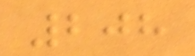208
